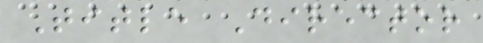Title Director
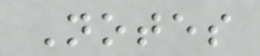Notes
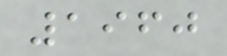1960
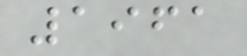1961
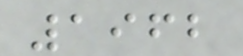1962
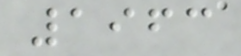1963
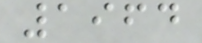1964
